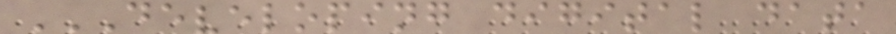DEVELOPING DIGITAL DATA
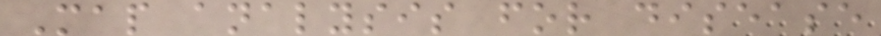Map analysis for disease
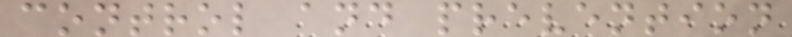control and prevention
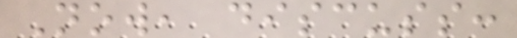Now, discuss:
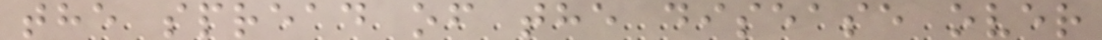the spread of the disease over
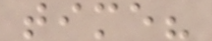time?
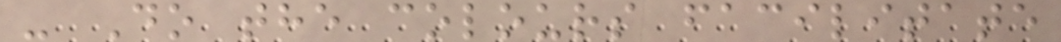- Do the colours facilitate
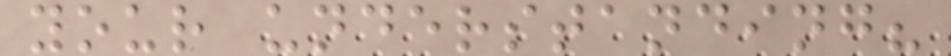your understanding?
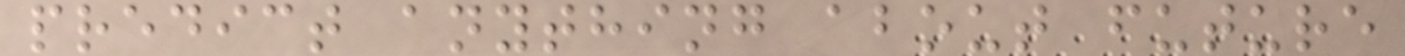predict anything about future
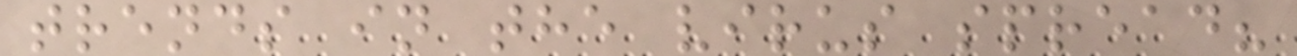trends in the virus spread?
